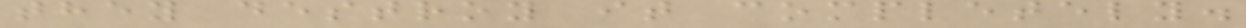they destroy it completely.
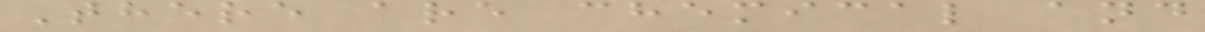There are chemical and
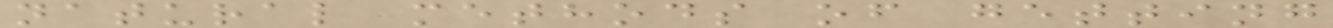natural methods of getting
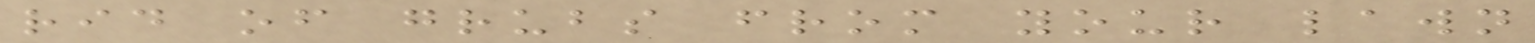rid of grubs from your lawn
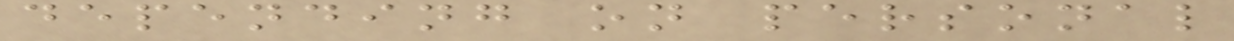depending on personal
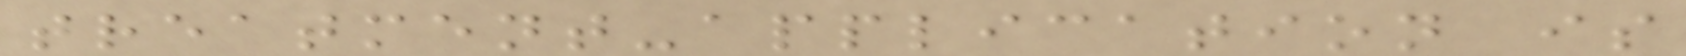treatment-application is
